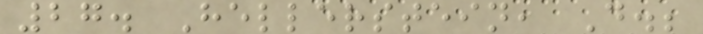27. Hellerstein, D.;
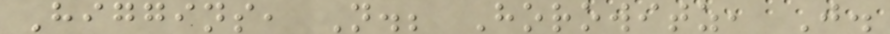Higgins, N.; Horowitz, J.
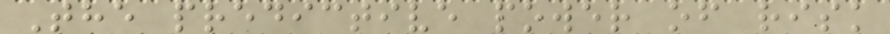The predictive power of risk
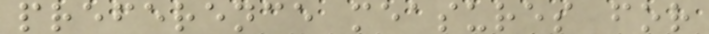preference measures for
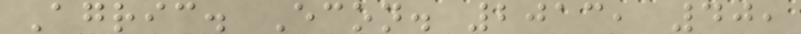Agric. Econ. 2013, 40,
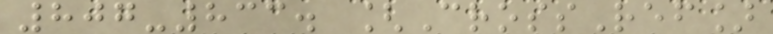807-833. [CrossRef]
